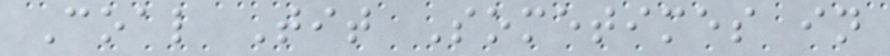Coal Tit Sometimes in
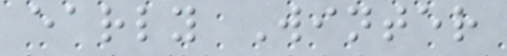early Winter
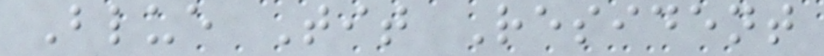Blue Tit Resident
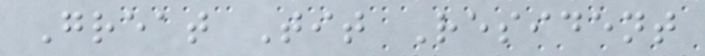Great Tit Resident
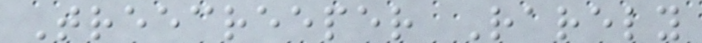Treecreeper Rarely
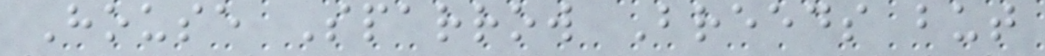House Sparrow Breeds but
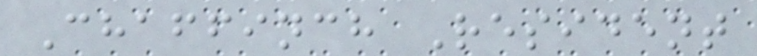Chaffinch Resident
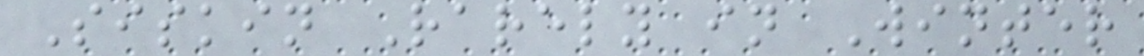Siskin Rarely in Winter
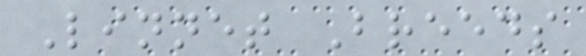Linnet Breeds
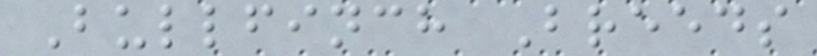Bullfinch Breeds
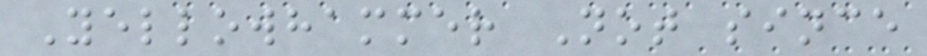Yellowhammer Not since
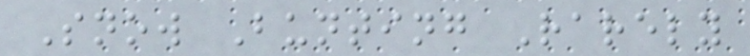Snow Bunting Rarely
